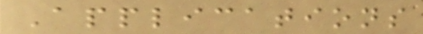Applications
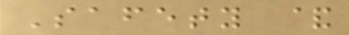Safety &
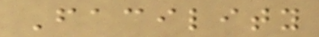Facility
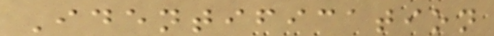Identification
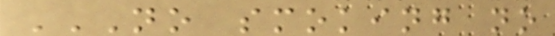NO SMOKING NO
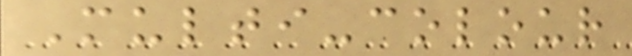Multi-colour
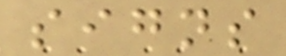signs
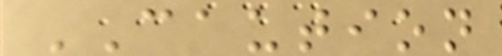CAUTION
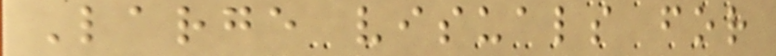Large visuals for
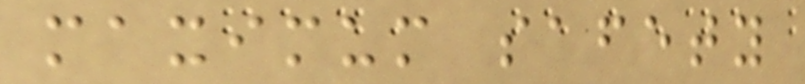maximum safety
